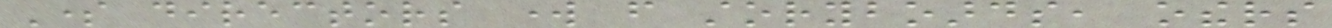Some directors work from storyboards, others
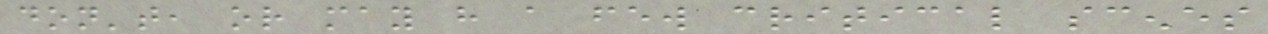don't, or may have a few critical scenes
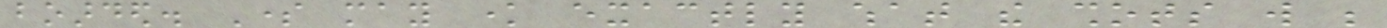boarded. Some may know exactly what the shots will be
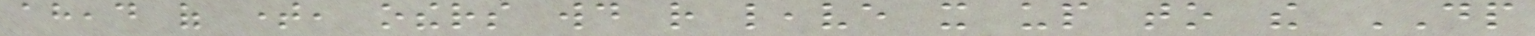ahead of time, others would rather leave it up to the DP
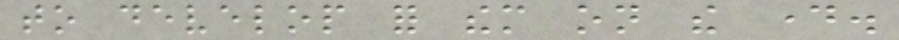to develop for them on the day.
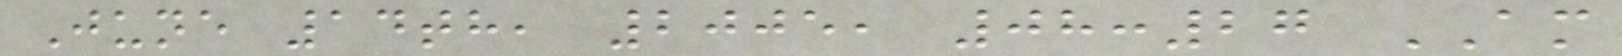June 14th, 2005, 08:27 AM
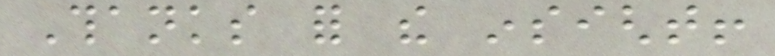Thanks for the insight!
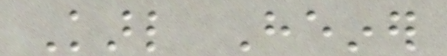Karl Heiner
